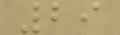29
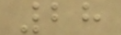28
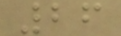26
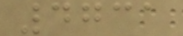4731
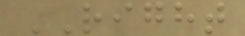RIGHT
